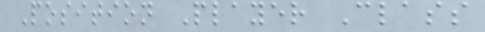Position Player Class
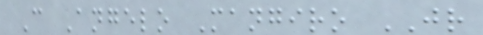C Angelo Mangiro JR
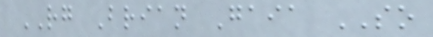RG Brian Gaia SO
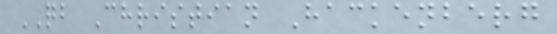QB Christian Hackenberg
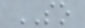SO
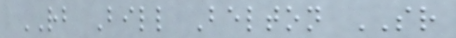RB Bill Belton SR
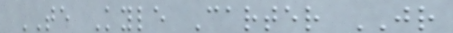TE Kyle Carter JR
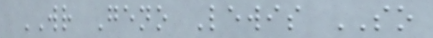WR Geno Lewis SO
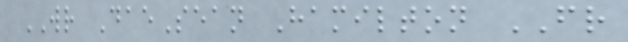WR DaeSean Hamilton FR
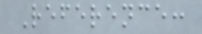Reference:
